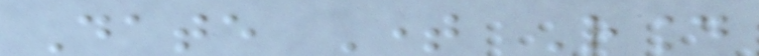Date Time Round
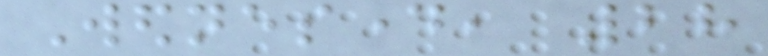Wednesday, 28
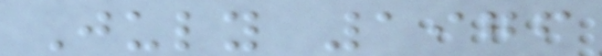July 1976
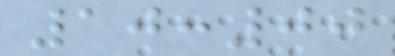10:00
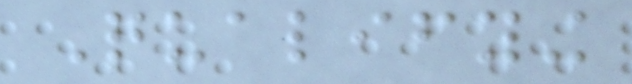Qualifying
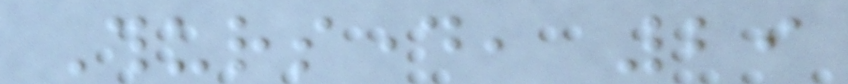Thursday, 29
